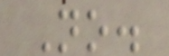No.
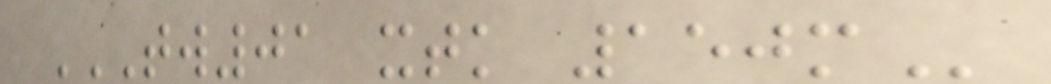TW01 XTK 150M
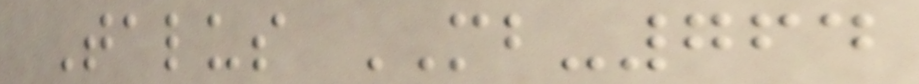Talus MB-764
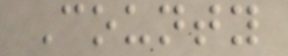County
